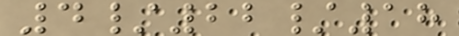4/22/18
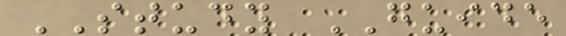STUDY GUIDE
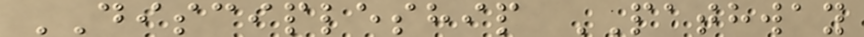DISCIPLESHIP PATHWAY
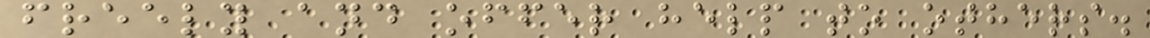freely and offer help to others.
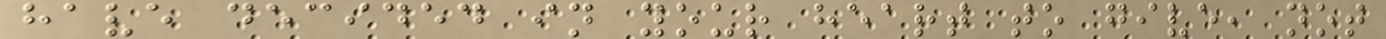have decided in your heart to give, not
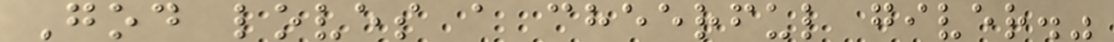God loves a cheerful giver."
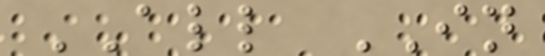ALL IN
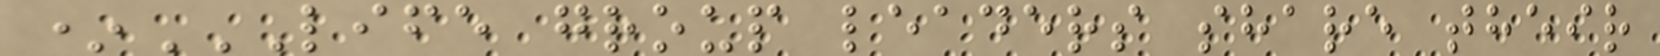*LIFE GROUP LEADERS SHARE THEIR
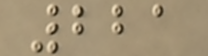221
